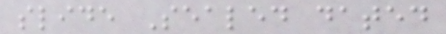slide Sealed dated
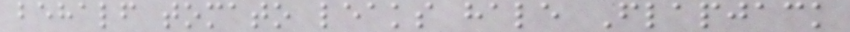behalf tomato leaks hale Flapjack
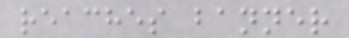reaches banner
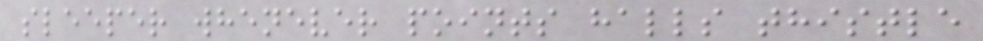sleeper whenever points halls thistle
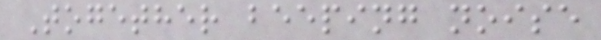Together beeping noise
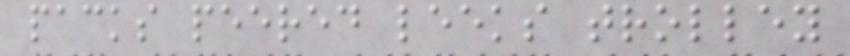packs peered leeks trolley
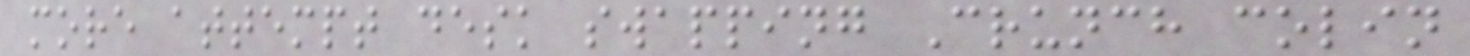more attempt desk swapping Crunch colin
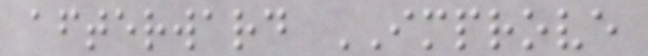afterward IMPROVE
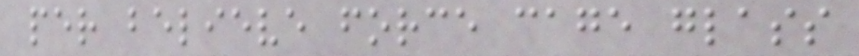per believe force cage glass
